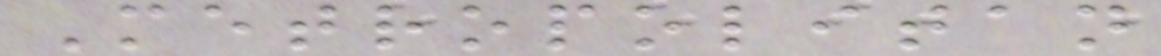Metropolitan
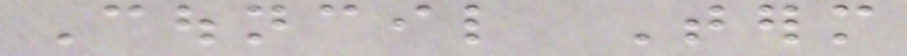Council Term
